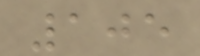105
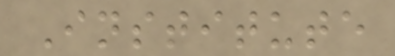Institute
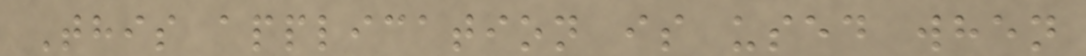This application is used when
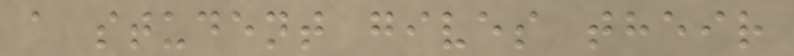a student gives their
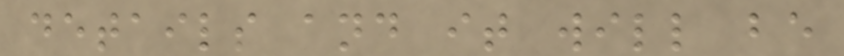details and it will be
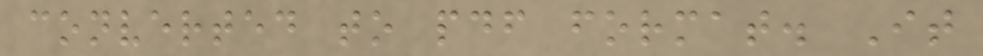converted to pdf format. It
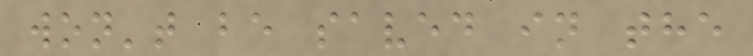won't be saved in the
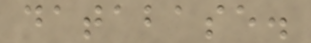database.
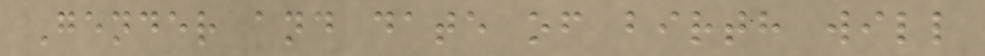Gender and date of birth will
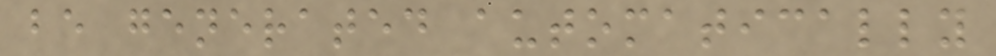be generated automatically
